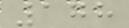178
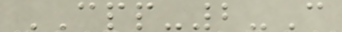CPP-2-C
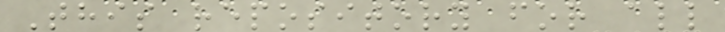This repository for all
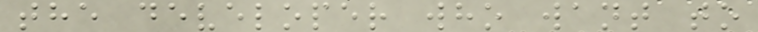the developer who want to
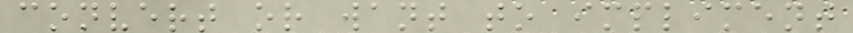convert or want to impliment
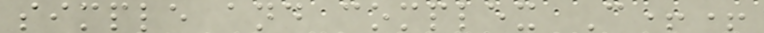simple and complex C++
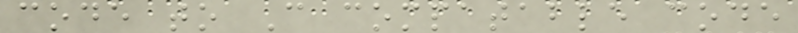code to C compatable code
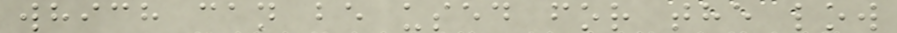which can be used for the low
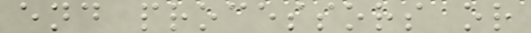end processors or
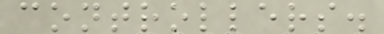controllers.
